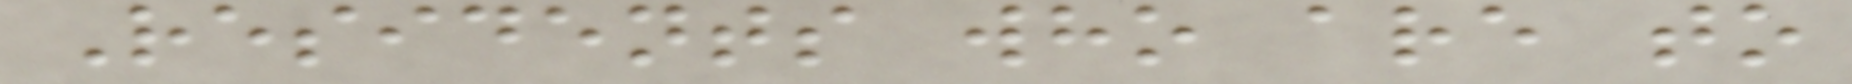Residents who are to
